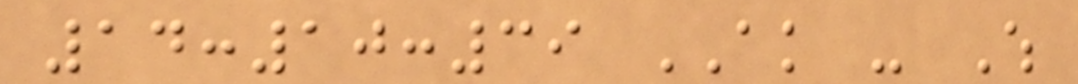14:10:39 AK - Which
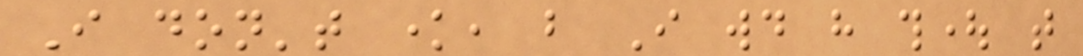I don't know, but I would have thought that
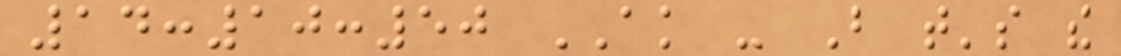14:10:50 AK - But that's the
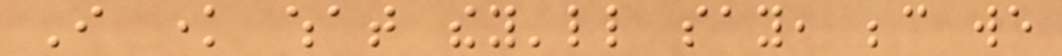I know what they'll say, because we
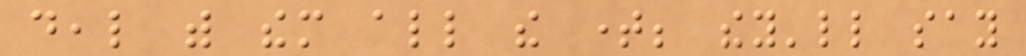deal with them all the time; they'll say
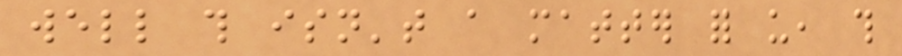well this isn't a matter for us, this
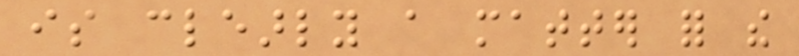is clearly a matter for the
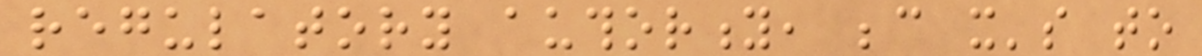regulatory authority, because it's to
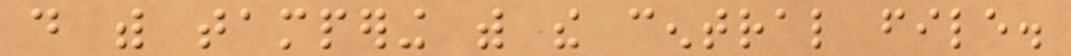do with tampering with the central file.
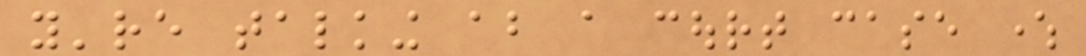you're talking about a court case where
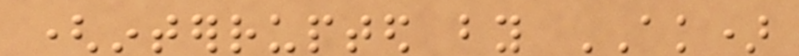(interrupted by AK)
